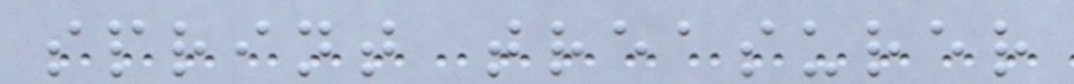sprint treasurer
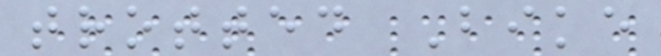trotted Bike
